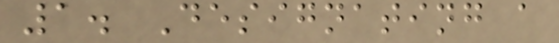1. Designating a
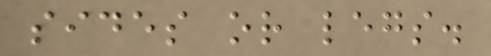sides or legs.
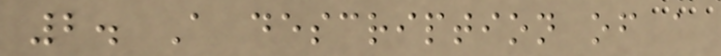2. A description of a
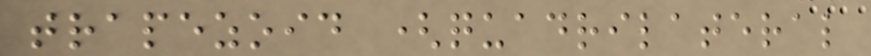trapezoid (quadrilateral
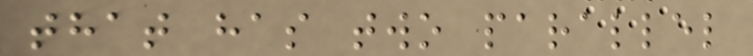that has two parallel
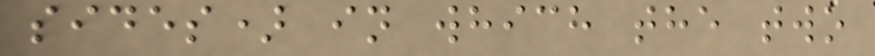sides) in which the two
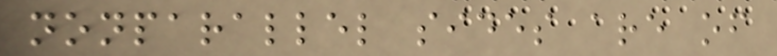nonparallel sides are of
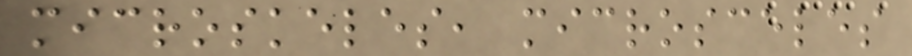microskeles, microsceles
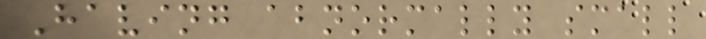Having abnormally small
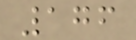176
